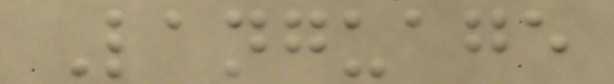Language
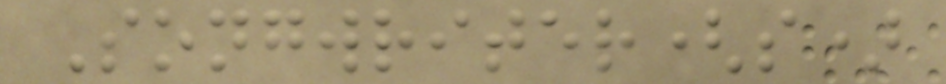Songwriter(s)
